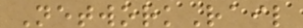NetworkRail
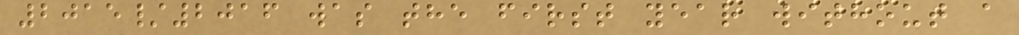2015/2016 was the first year without a
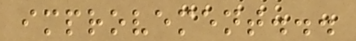improvement...
